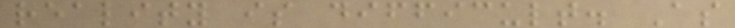reality is difficult. As
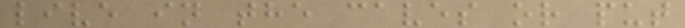live in the caves or put
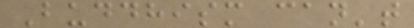Buddhism can't
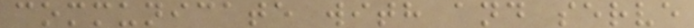communicate with and serve
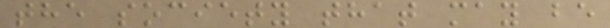the society that may be
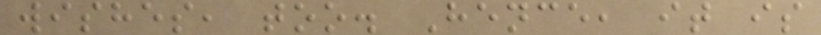wishes, too. Hence, it is
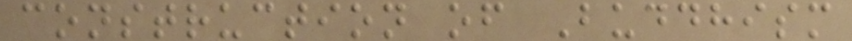construction of Buddhism
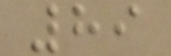89
